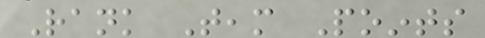Rank Team Points
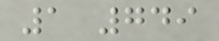1 749
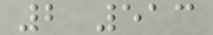2 513
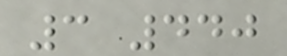3 440
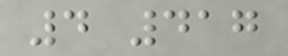4 417
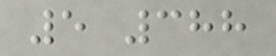5 388
